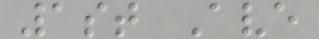1st Ave
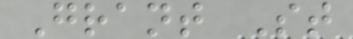Grant St
